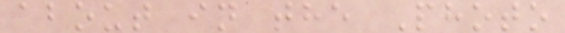about in the Photo
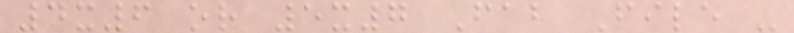4x6 or 5x7 Fab File -
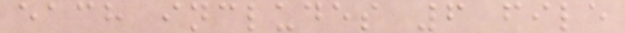each includes 6 file
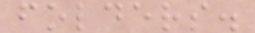folders.
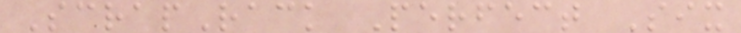ScrapRack Perfect Six
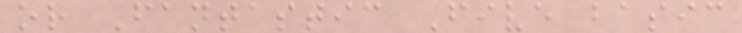or Fantastic Five basic
